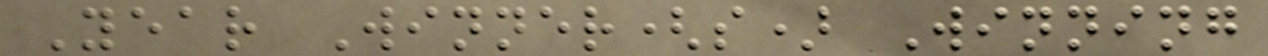Year Winner(s) Winning
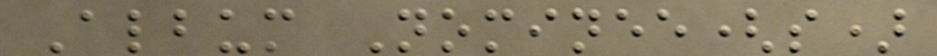Album Nominee(s)
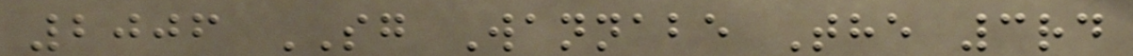2006 SG Wannabe The 3rd
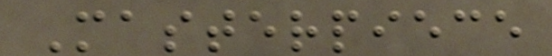Masterpiece
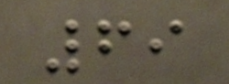69
